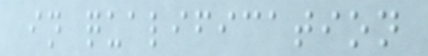in qualification
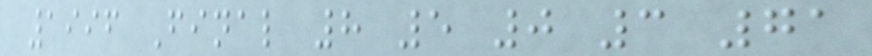1996 Final 8 5 0 3 71
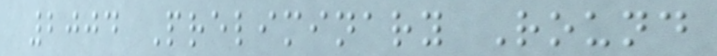2004 Preliminary Round
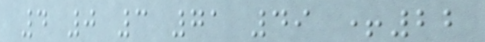4 0 3 71 49 +22
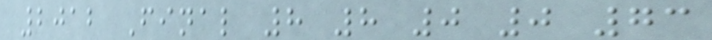2012 Final 8 8 0 0 73
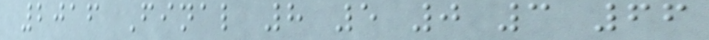2016 Final 8 5 0 3 66
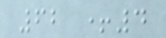62 +4
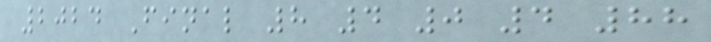2024 Final 8 4 0 4 88
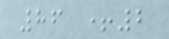86 +2
